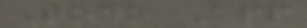Todo App
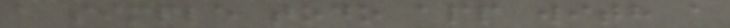a simple todo app with a
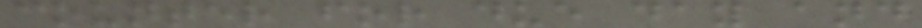counter for due day and
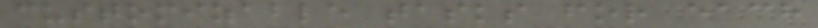customizable tasks for each
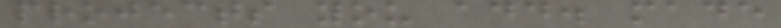projects you add. made
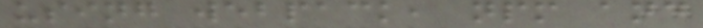using webpack, npm and
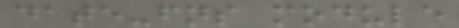date-fns module
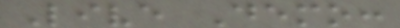Live Demo:
